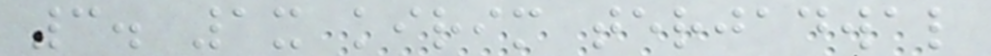3. 1x kirim terjadwal
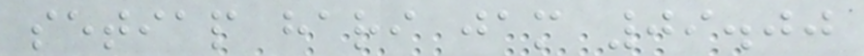setiap hari jam 09.00
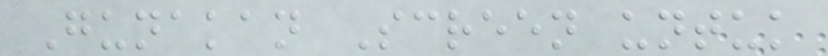Gunakan Screen untuk
